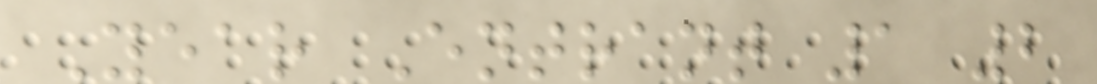Year Entrant 1 2
